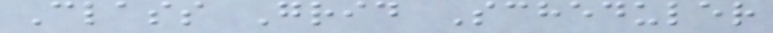Class Grid Scheduler
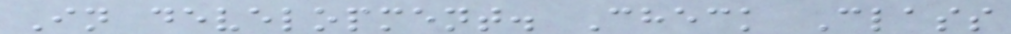In development. Check Class
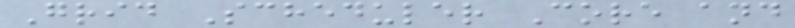Grid Scheduler Core and
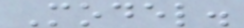Model.
